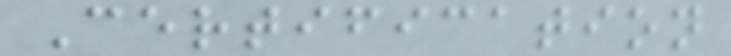Certification
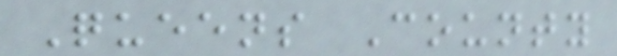Queens County
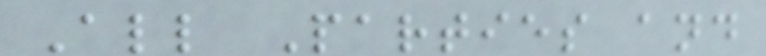All Parties and
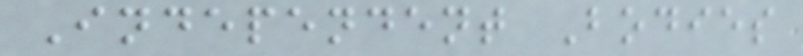Independent Bodies
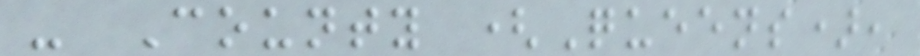- County (Queens),
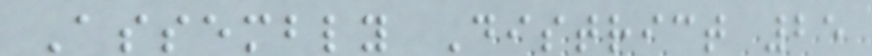Assembly District 25
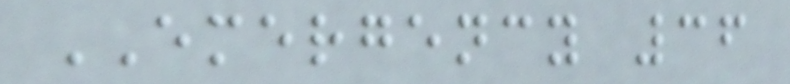EMERGENCY 36
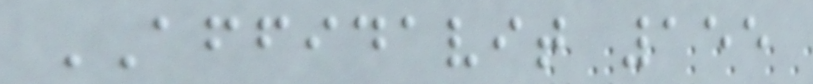AFFIDAVIT 155
